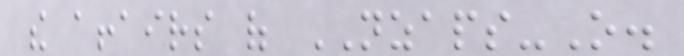the affairs of NZAPS-O.
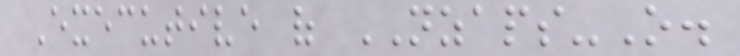Executive of NZAPS-O.
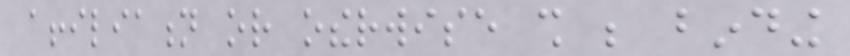affiliation or otherwise shall be binding
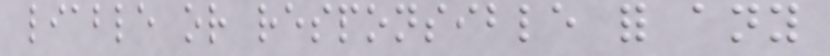liable or responsible for any
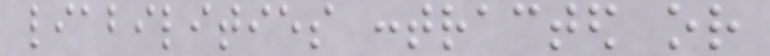liabilities contracted or
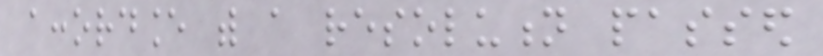accordance with a resolution passed
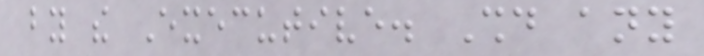by the Executive. Should any
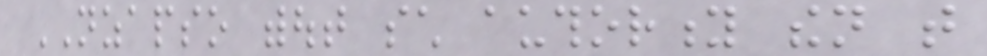NZAPSO without such authority then that
